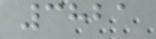3821
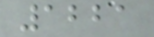1221
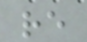re
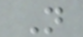N
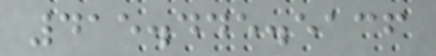415.445.5136
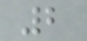2
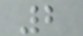2
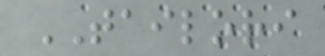TAILORI
